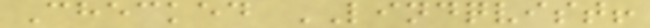Checked LINDQVIST!
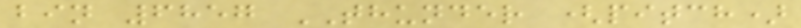bin 6857 THUNDER (pitch)
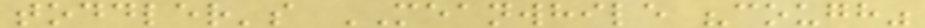toddler's MEANWHILE "cough"
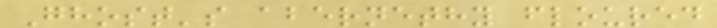Ghost's abernethy floured
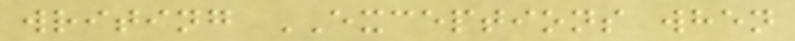writing EXCEPTIONS when
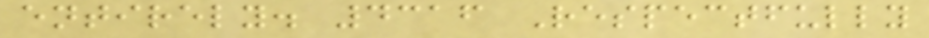entirely. 4316 Respectfully
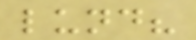lund?
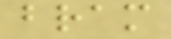bram
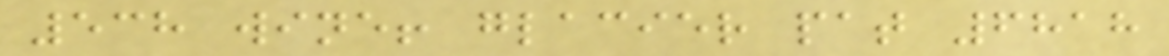538 wine! glacier pat 6818
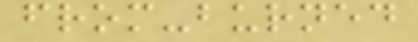from-burned
